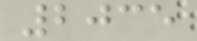2035
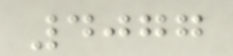4077
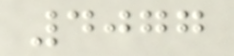4077
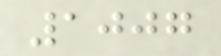1007
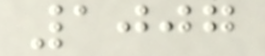1007
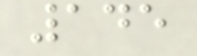145
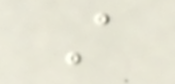A
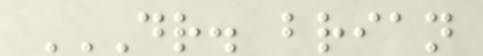DR. BRIAN
